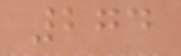274
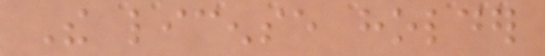The license holder
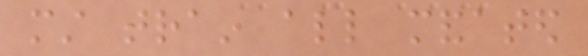must train all mandated
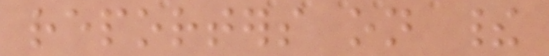reporters on their
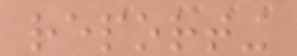reporting
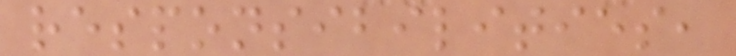responsibilities,
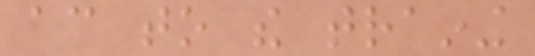according to the training
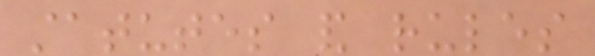statutes and rules
